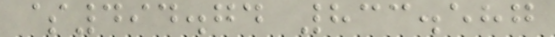$494.74 833.587
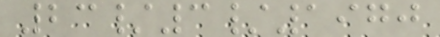23/3/1970
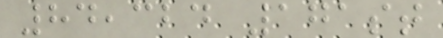84,324 171st
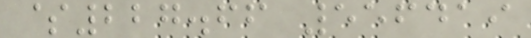$227.66 556419
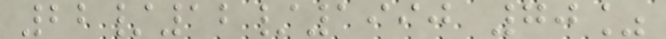22/12/1990 70%
